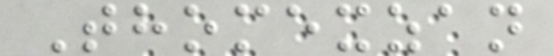Thomexzan
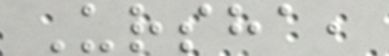Ursha,
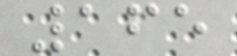165
